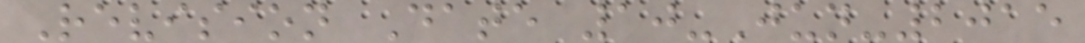Revision Date 10-Jun-2015
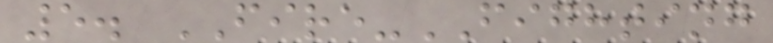5. FIRE-FIGHTING
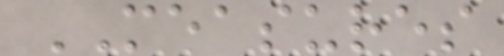MEASURES
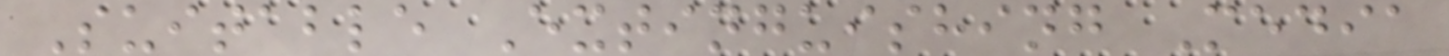Suitable Extinguishing Media
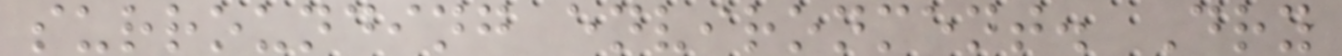surrounding environment. Dry
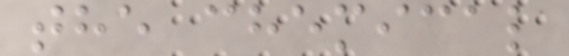the chemical
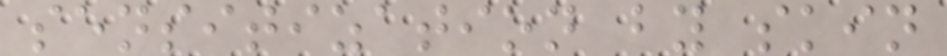sensitization by skin
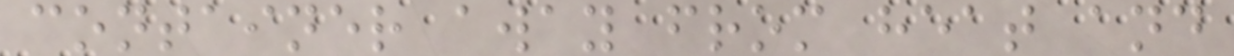container away from heat and
